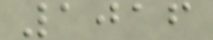1016
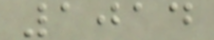1014
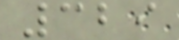329
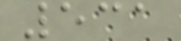531
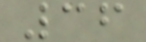36
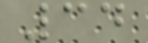34
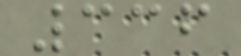336
